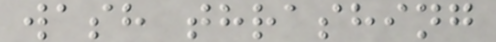wash thrashing
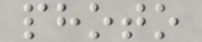photo
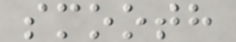smooth
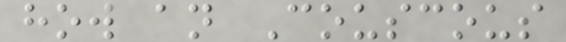how an Couscous
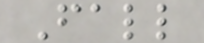Fall
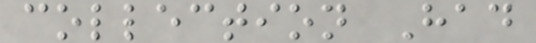collection Had
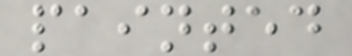painted
